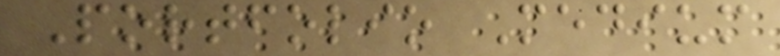Portfolio Medium
